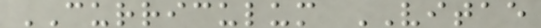CURRICULUM VITAE
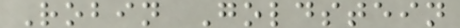Robin Goldstein
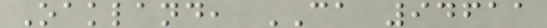Oakland, CA 94611
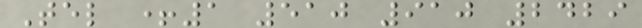Tel +1 510 910 2429
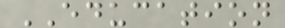EDUCATION
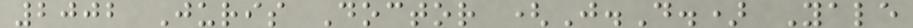2002 Juris Doctor (J.D.) Yale
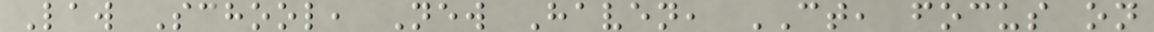Law School, New Haven, CT, focus on
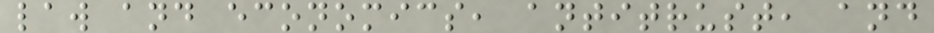law and economics, antitrust, and
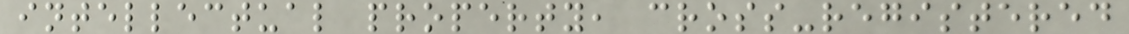intellectual property, cross-registered
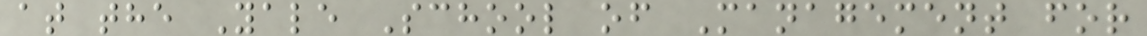at the Yale School of Management for
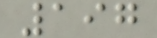197
